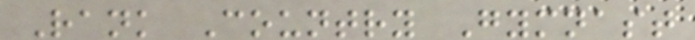Rank Country Gymnast
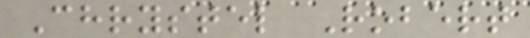Chrystel Robert
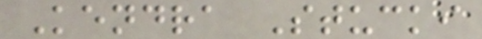Kendra Stucki
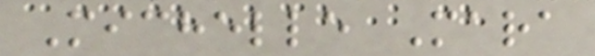Michelle Mara
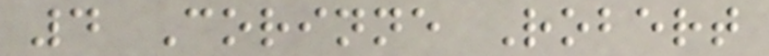4 Corinne Robert
